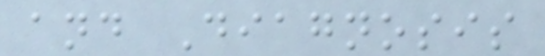and Diagnosis
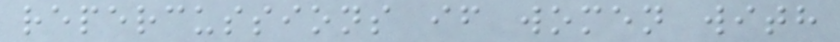repercussions if women with
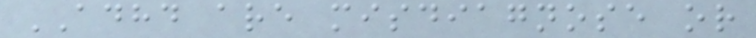ADHD are misdiagnose or
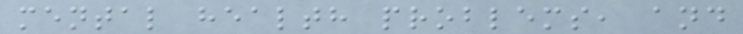mental health problems, and
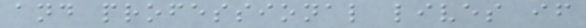and professional lives if
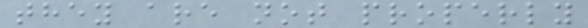they are not properly
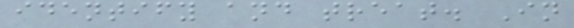identify and treat. In
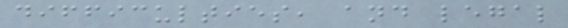difficulties, and legal
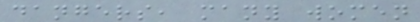dangers, many women
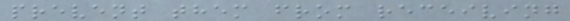prevent them from receiving
